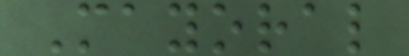Mayoral
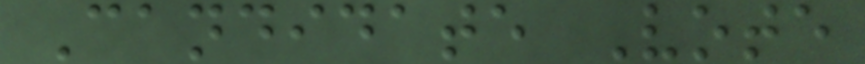Candidate Vote
